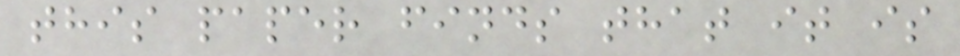this paper finds that it is
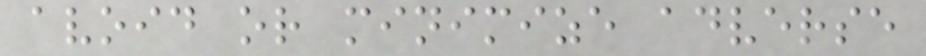avoid or minimize adverse
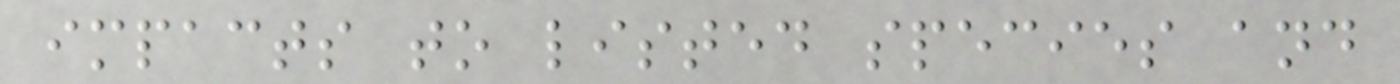impacts to listed species and
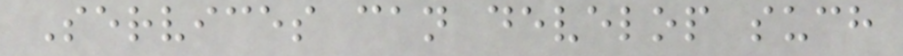Services can develop such
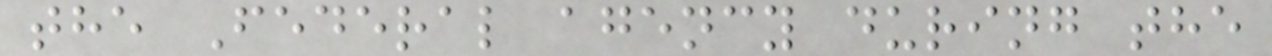the Federal agency during the
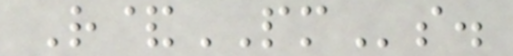R&PMs.
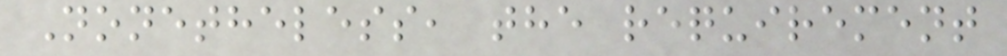Nonetheless, the requirement
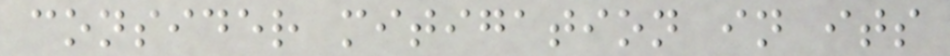consider mitigation in its
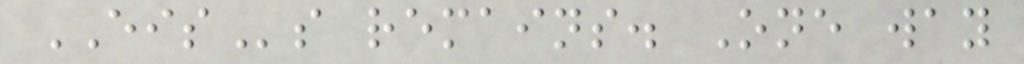EISs remains. One way
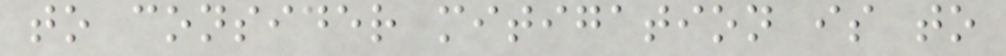to consider mitigation is to
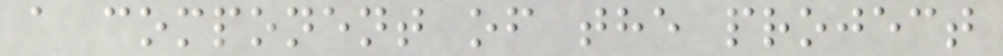a component of the project
